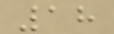18
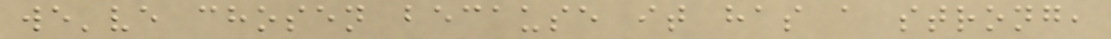we've chosen because it has a strong,
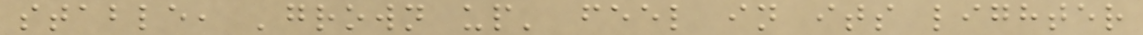stable, 'grown up' feel in its lighter
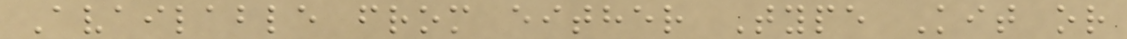Available from either Type Kit or
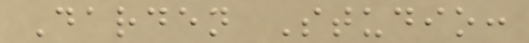Darden Studio:
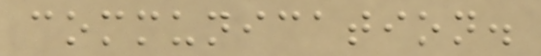communication.
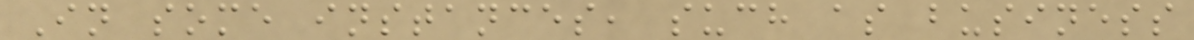In some instances, such as business
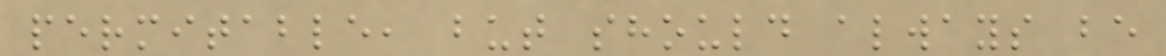permitable, but should always be
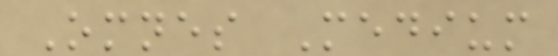Omnes Medium
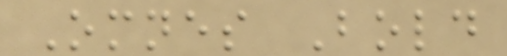Omnes Bold
